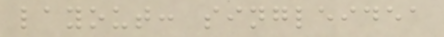layout: singleidea
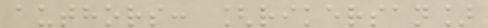authors: [rikersan]
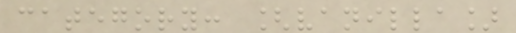category: [vanilla]
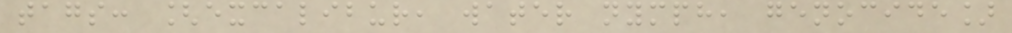tags: [excalibur, water nymph, genocide]
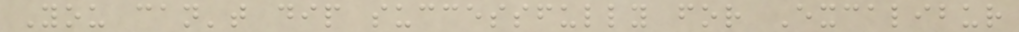You can't dip successfully for Excalibur
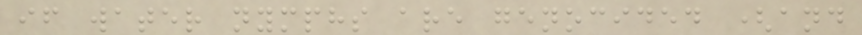if water nymphs are genocided (and
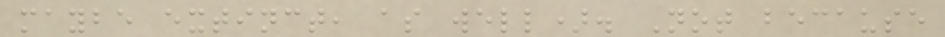maybe extinct, as well). Not because
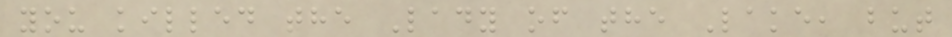you killed the Lady of the Lake, but
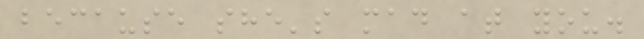because she's mad at you.
